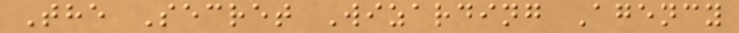The Secret Wizarding Agency
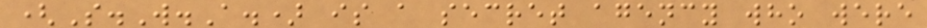(S.W.A.) is a secret agency who were
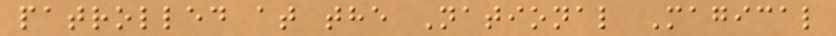patrolled at the National Magical
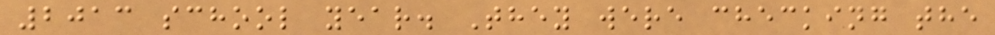2013 school year. They were checking the
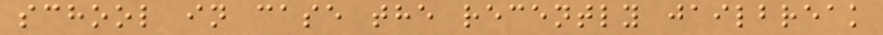school in case the recently jailbreak
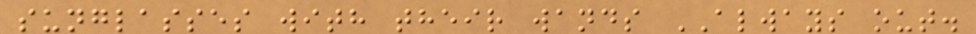sunglasses with their wands ALWAYS out.
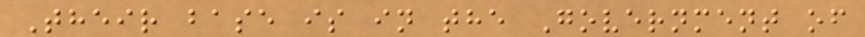Their base is in the Government of
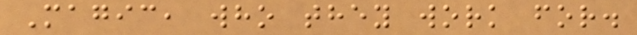Magic, who they work for.
